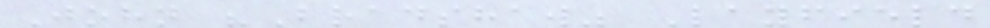John "Bradshaw" Layfield
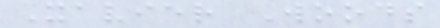Xavier Woods
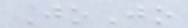JoJo
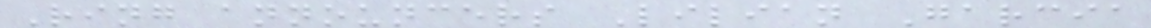Ring announcers Lilian Garcia
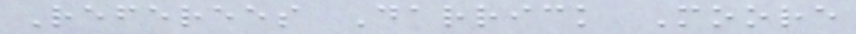Referees Darrick Moore
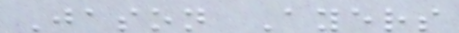Jason Ayers
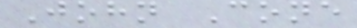John Cone
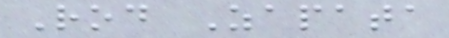Rod Zapata
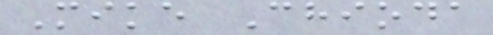Mike Chioda
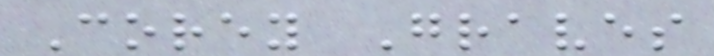Corey Graves
